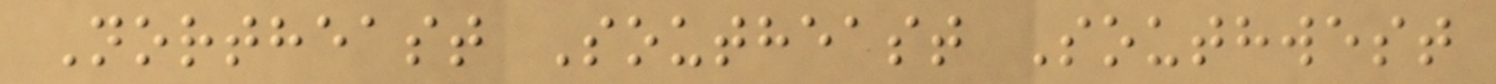Northeast Southeast Southwest
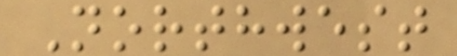Northwest
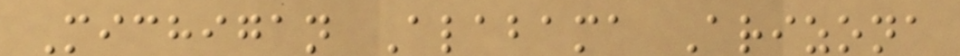Michigan Alabama Arizona
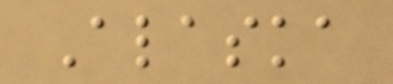Alaska
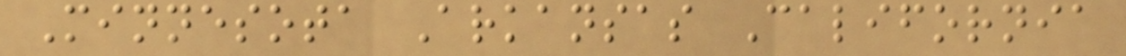Minnesota Arkansas California
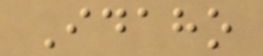Idaho
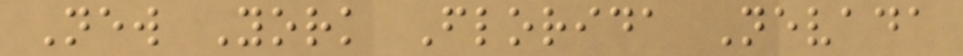New York Florida Nevada
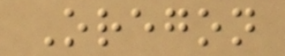Oregon
